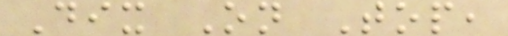Dix On Top,
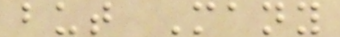but Many
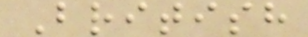British
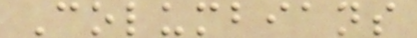Columbians
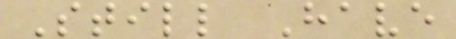Still Have
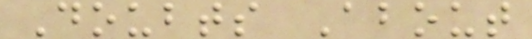Doubts About
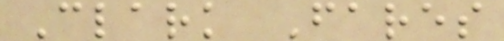Clark Fares
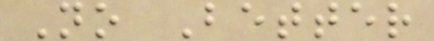No Better
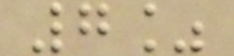7%
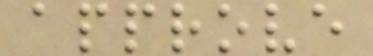approve
